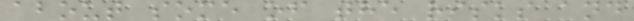about some of the risks and
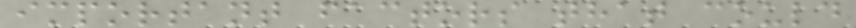important factors that could
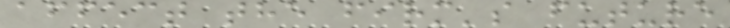affect the firm's future
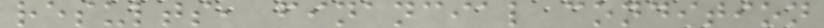results, financial condition
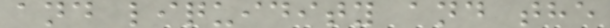and liquidity and the
